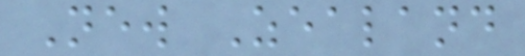New Zealand
